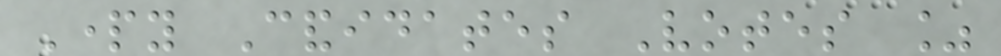Party Candidates Votes %
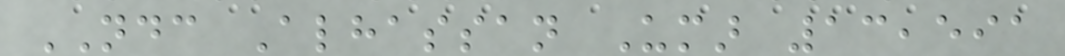NDC Alhassan Umar 13,591
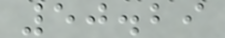50.29
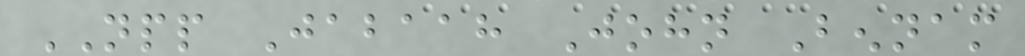NPP Jabaah John Bennam
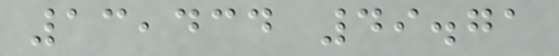13,434 49.71
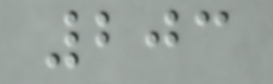203
